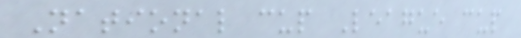National cup League cup
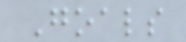Goals
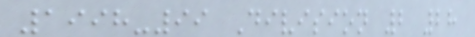1998-99 Division 2 28
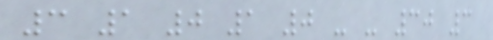3 1 0 1 0 - - 30 3
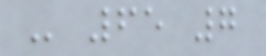- 65 7
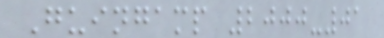Guingamp 2000-01
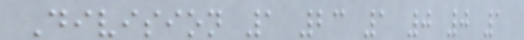Division 1 23 1 0 0 1
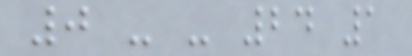0 - - 24 1
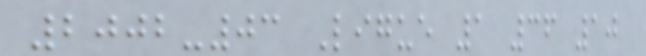2002-03 Ligue 1 36 10
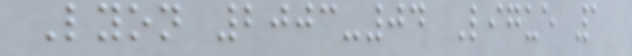Lyon 2003-04 Ligue 1
